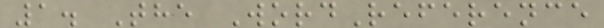1. The WordReference
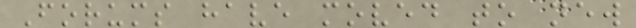Forums have moved to new
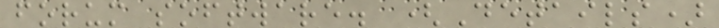forum software. (Details)
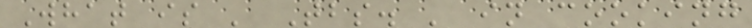What is ' Tbs. ' in cooking
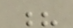?
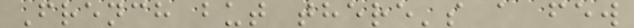French but there's a few
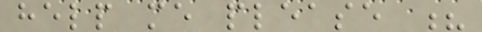help me please ?
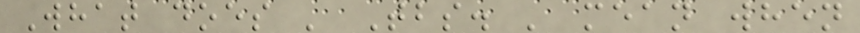What does ' Tbs. ' mean when
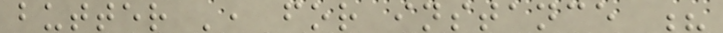butter ', for instance ?
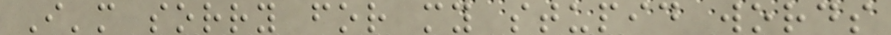I'm sorry for my stupid words
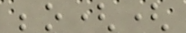;o((
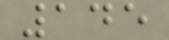145
